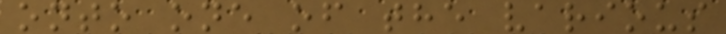onto one of the various
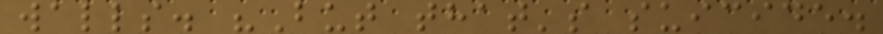walls. "But that's suicide.
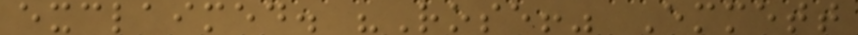exclaimed. "Rose!" Emmett
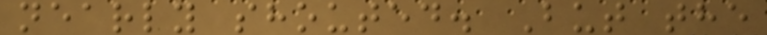nearly shouted. But the
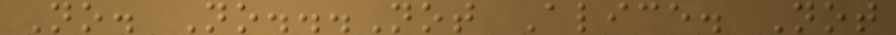No. No...Not Alice. Not
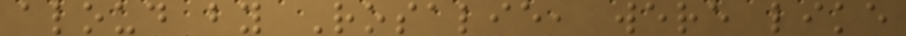aloud by Rosalie, were like
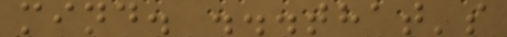mind. ...that's
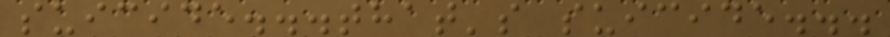suicide...that's suicide...
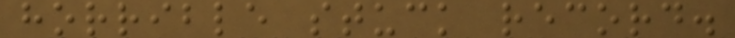horrible stuck record.
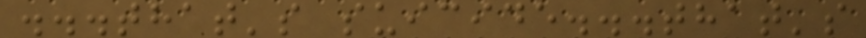...that's suicide...that's
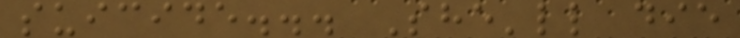suicide... She'll die
